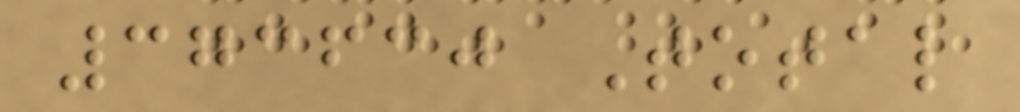373630 Total
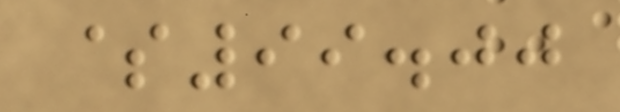$99.00
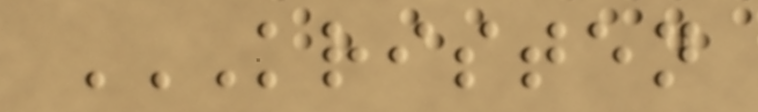KRISTEN
